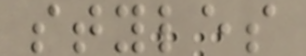styles
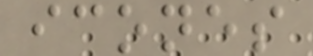icones
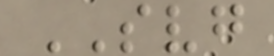SVG
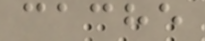cache
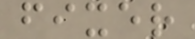fixer
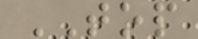TOP
